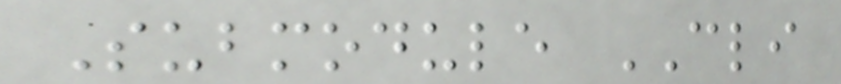Submodule CLI
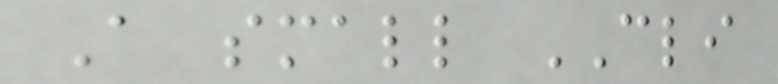A small CLI
